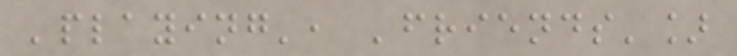'playing', 'friends']
